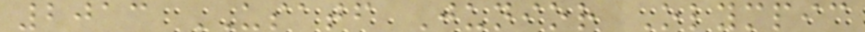2013 USATF Junior Olympic
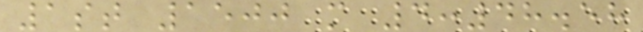1st 1500 m 4:48.58
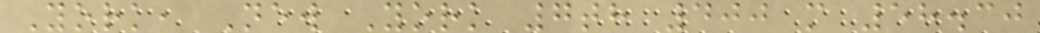York, New York 7th 400 m 58.30
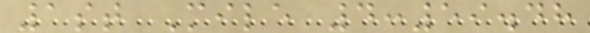1st Mile 4:59.48
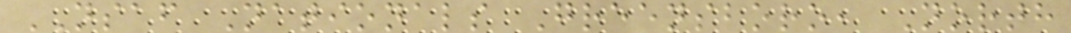NSAF Nationals Greensboro, North
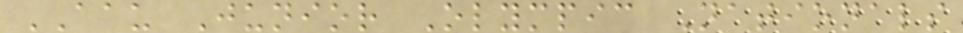AAU Junior Olympic Nationals
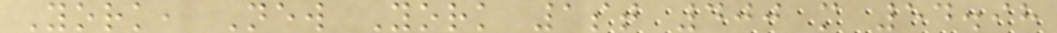York, New York 1st 400 m 54.98
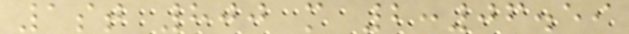1st 800 m 2:06.59
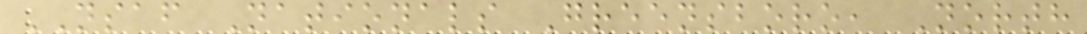NSAF Nationals Greensboro, North
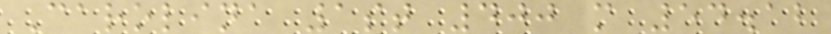Carolina 1st 400 m 54.12
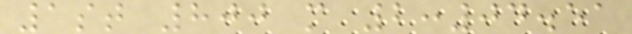1st 800 m 2:04.51
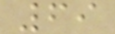69
